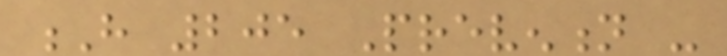H 205 Prevention -
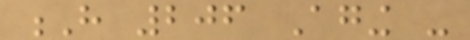H 206 Aging -
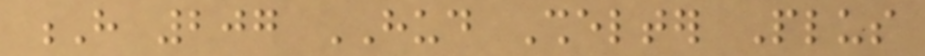H 207 HUD Shelter Plus
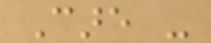Care -
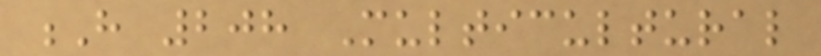H 208 Multicultural
